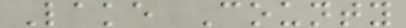Lake County
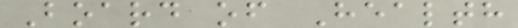Board of Health
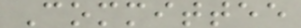Committee
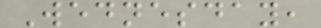Wednesday,
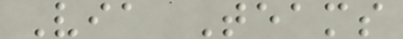Via Teams
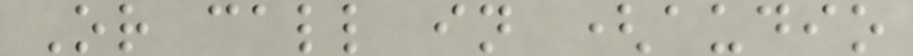Or call in (audio
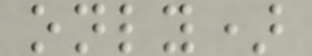only)
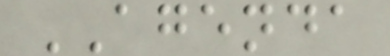AGENDA
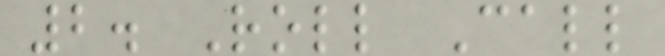2. Roll Call
